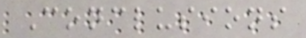Conclusions
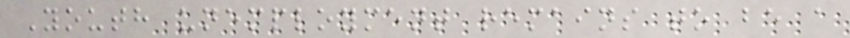Youth unemployment remains to be a
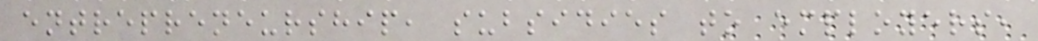entrepreneurship, subsidies to employers,
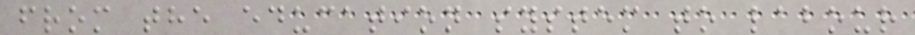from the education system to labour
